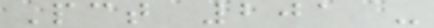Pct 201 -
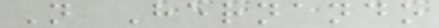N Hernando
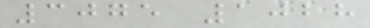3075 1028
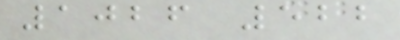1026 522
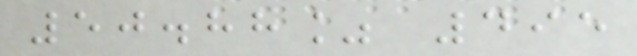50.88% 495
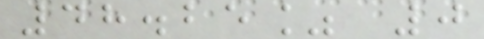48.25% 0
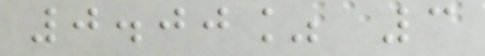0.00% 3
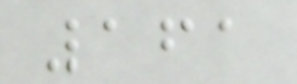161
